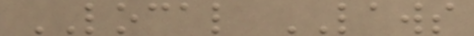LOCAL LAWS
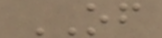OF
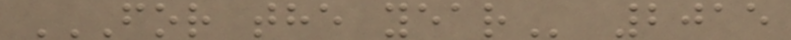FOR THE YEAR 2015
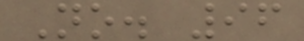No. 96
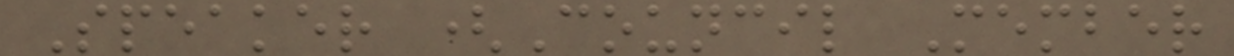Speaker (Council Member
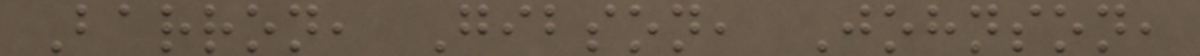Barron, Gibson, Johnson,
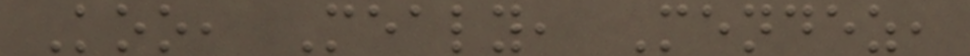Koo, Mealy, Mendez,
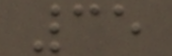35
